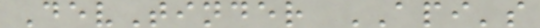DevTinder API's
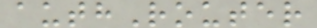authRouter
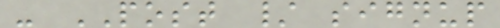- POST / signup
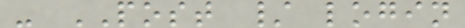- POST / login
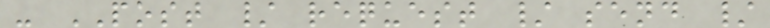- POST / request / send /
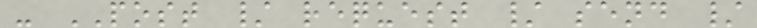- POST / request / send /
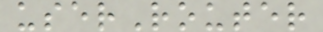userRouter
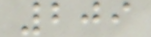209
